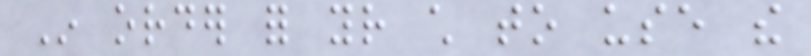In order for your child to use the
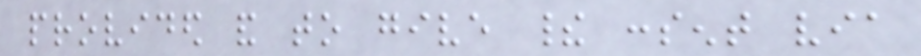provided and to give their consent via
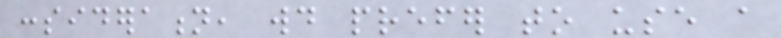consideration, would prefer to use a
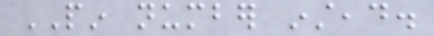PIN number instead.
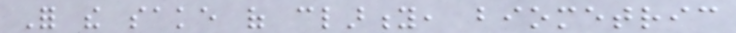For the sake of clarity, biometric
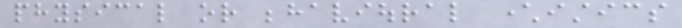physical or behavioural characteristics
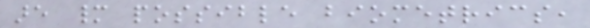are many possible biometrics,
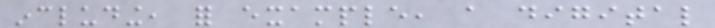including, for example, a digital
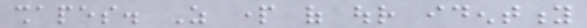shapes. As part of our identity
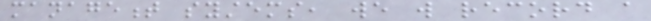management systems, we will record a
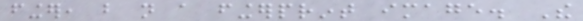finger, but not a fingerprint image. The
